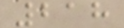218
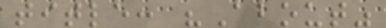title: "About"
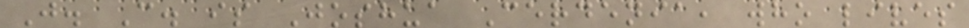J. C. is Joshua Cerdenia, who lives
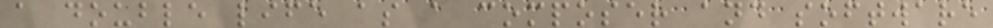a double life as a composer and software
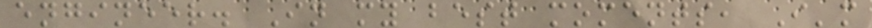engineer. In my best moments, I'm
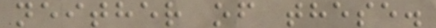neither of these.
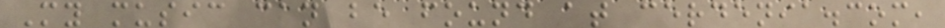My music can be found at cerdenia.com,
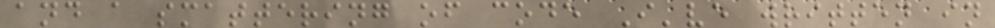and a smattering of code I've written in
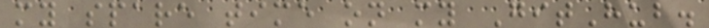my spare time on my GitHub.
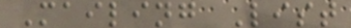Mailing List
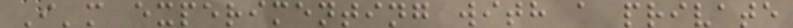I'm experimenting with a private
